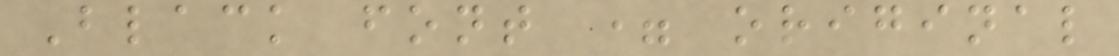Black font = original
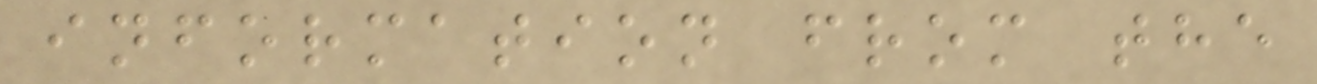information from the
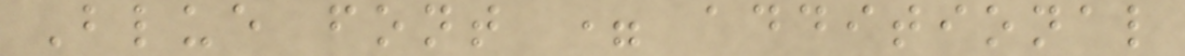Blue font = additional
